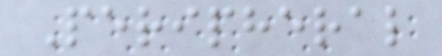Peripheral
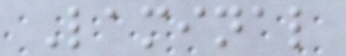Laminal
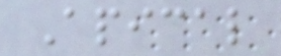Apical
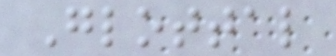Glottal
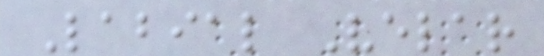Labial Velar
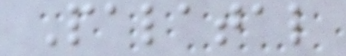Palatal
